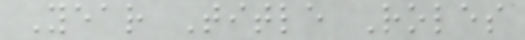Year Title Roles
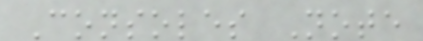Consoles Note
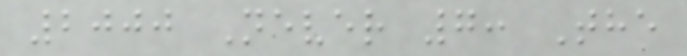2000 Never 7: The
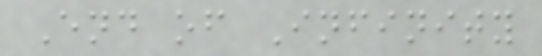End of Infinity
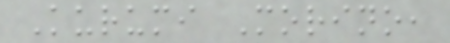Kurumi Morino,
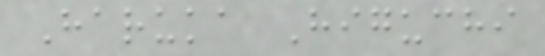Haruka Higuchi
